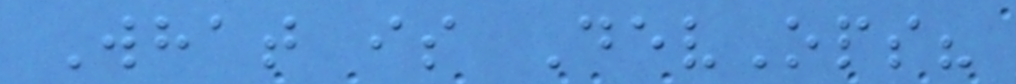What is DevOps?
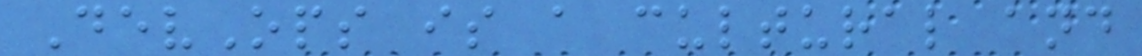DevOps is a cultural and
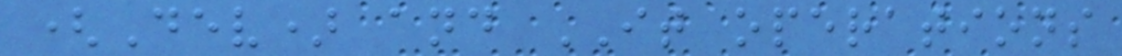(Dev) and IT operations
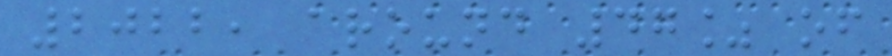2022, around 47% of
